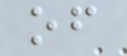of
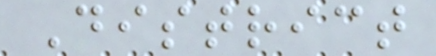District
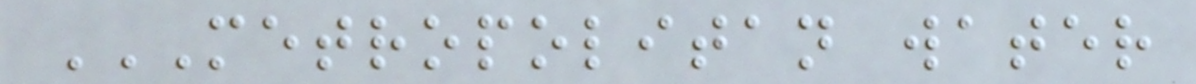METROPOLITAN WATER
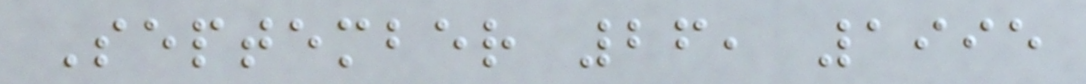September 26, 1995
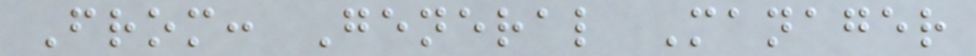From: General Manager
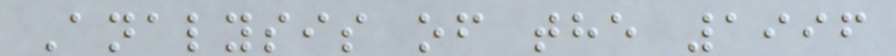Analysis of the 1996
